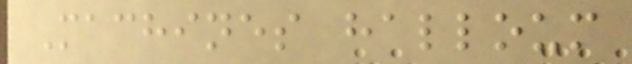Machines halloum
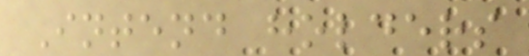Intend holders
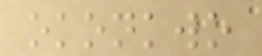okonkwo
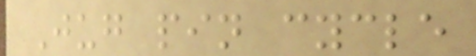Jug pin cycle
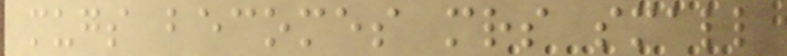mugs becomes mrs small
